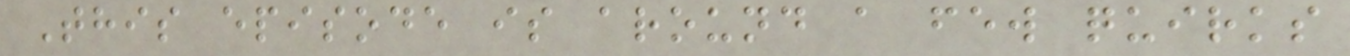This episode is around a few quirks
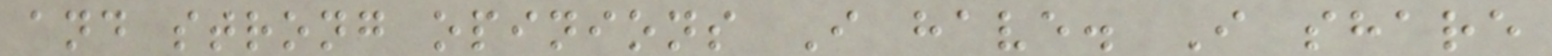and strong opinions I have. I share
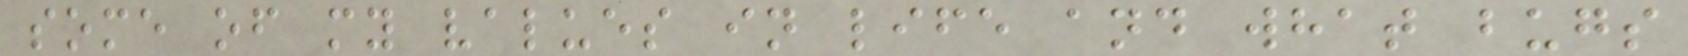some of my values in life and what bugs
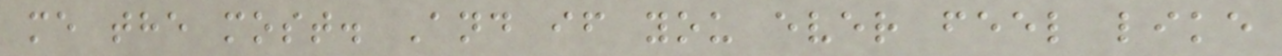me the most. And if you ever feel like
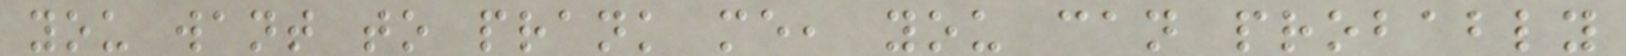you want to prank me, you can probably
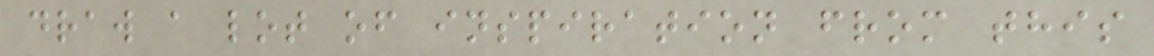draw a lot of inspiration from this
